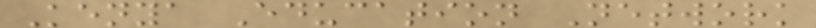Kenya Education Network
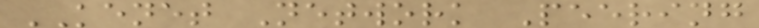KENET Network Peering
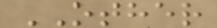OTHER
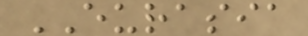EURASIA
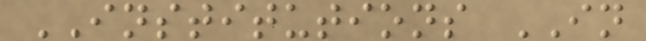INSTITUTIONS IN
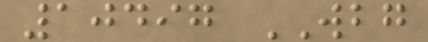10497 WBG
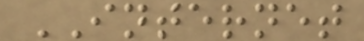INTERNET
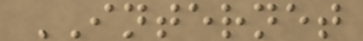INTERNET
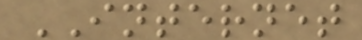INTERNET
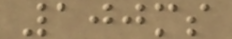100ms
